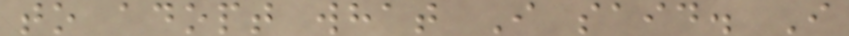to adopt what I said. I
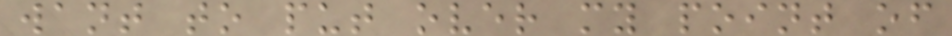want to put over my point of
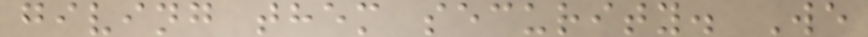giving them security. We
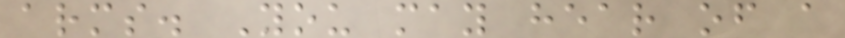arms. You may hear of a
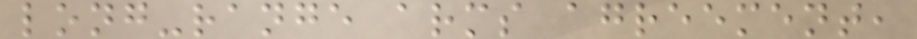long-range arms agreement,
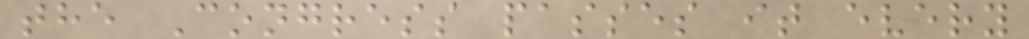the Congress passes it every
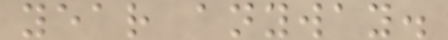year anyway.
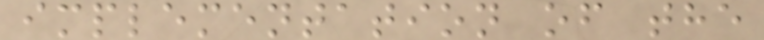implementation of the
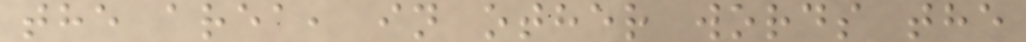the area, in other words the
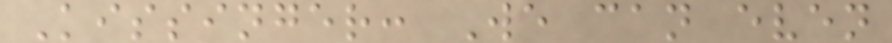Kissinger: We can even
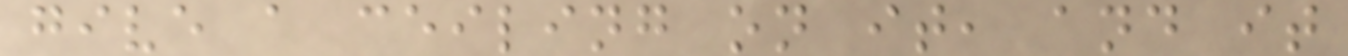give a ceiling on it, and it
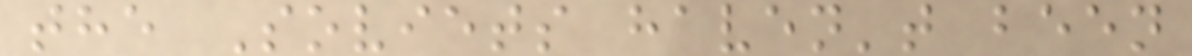the Soviets haven't been
